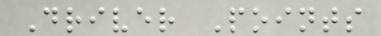Driver Points
